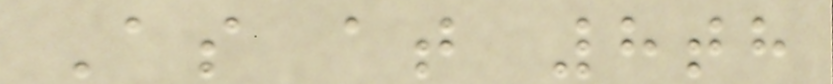As at 8th
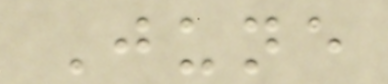June
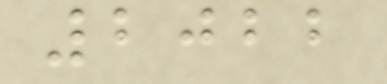2022
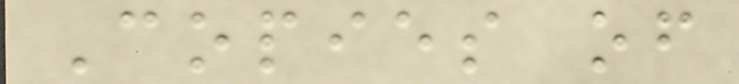Copies of
